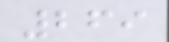269
